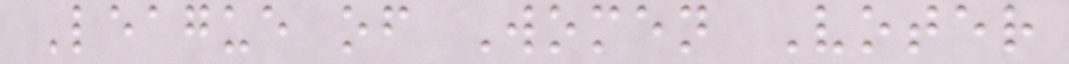League of Women Voter
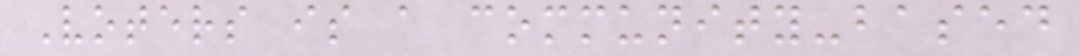Voters is a community-based
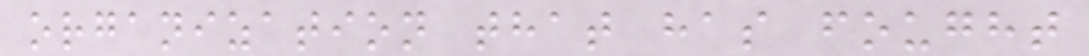organization that has fought
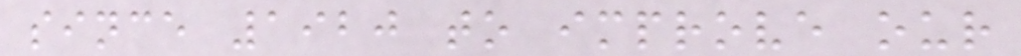since 1920 to improve our
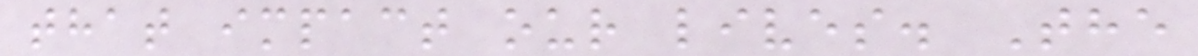that impact our lives. The
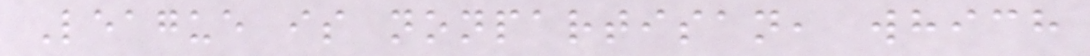League is nonpartisan, which
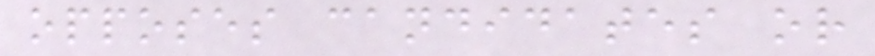opposes candidates or
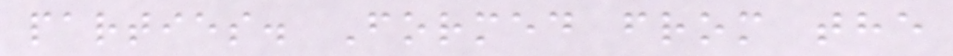parties. Formed from the
